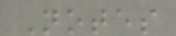Notes
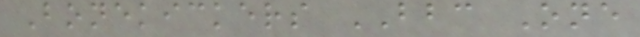Bonekickers BBC One
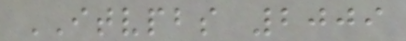ITVPBS 2009
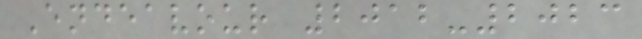Endeavour 2012-2023
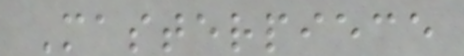Masterpiece
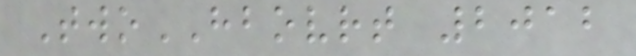TwoHBOVRT 2012
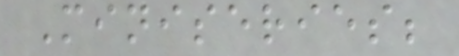Miniseries;
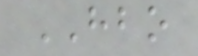HBO
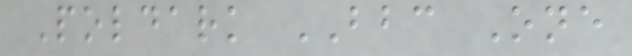Poldark BBC One
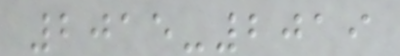2015-2019
